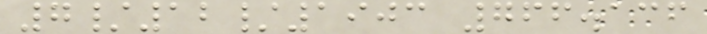7/12/1903 766.136
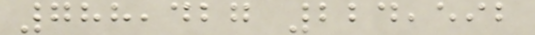788,427 224,592
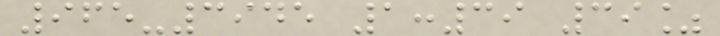965-3945 1:39 39%
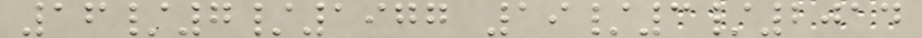16/7/1977 19/3/2014
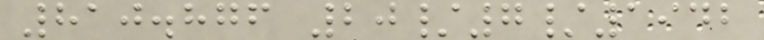810.876 20/7/1942
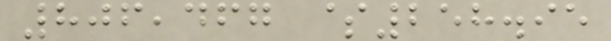806,467 $258.95
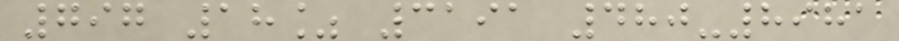797 18% 3191 480-8981
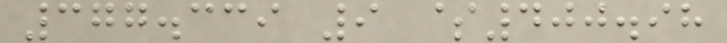377.339 9 $400.98
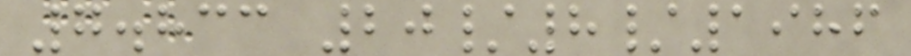7.833 20/8/1986
